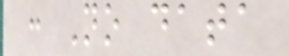: No data
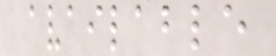available
